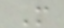M
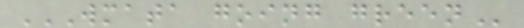WMATA GOING GREEN
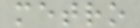metro
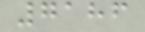7186
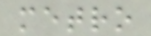metro
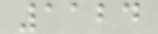1124
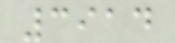3914
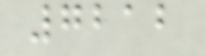7212
